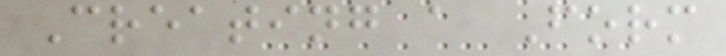Creating a Form
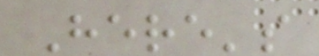Here's
